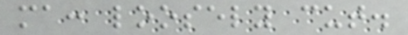ma: loosely cut.
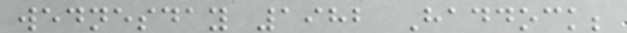wednesday 1982 Haddock;
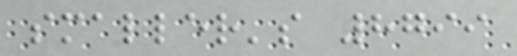smaller's 8799
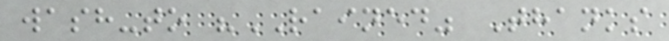wash-to "RAINED" Thanks
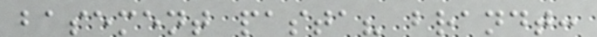basement pasta? brandt:
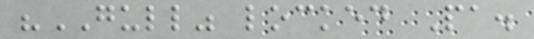"GULL" locked Pa.
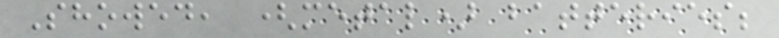Showed, (metal) batteries;
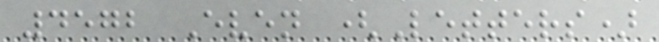4572 Even (Letters)
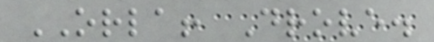ORLA! Drove.
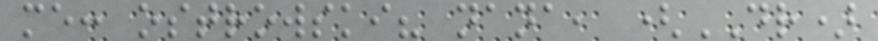me: ostrowski? nana, (DR)
